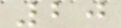20
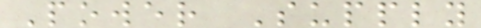Power Supply
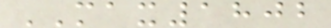MAX1802
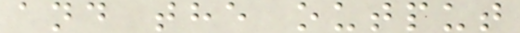and the output
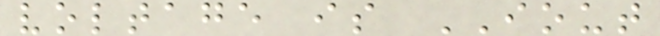voltage is IOUT
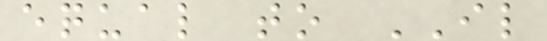equal to IL
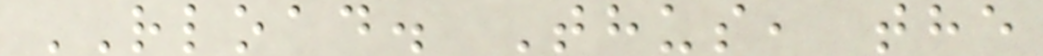RLOAD. Thus, the
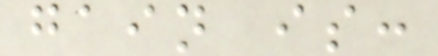gain is:
